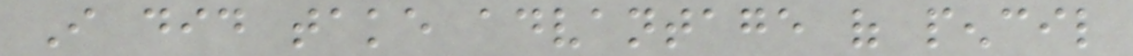I did take advantage of pencil
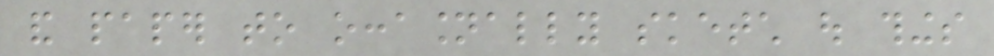and paper to occasionally sketch out things
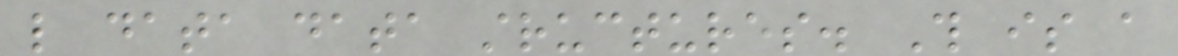like data data structures. This is a
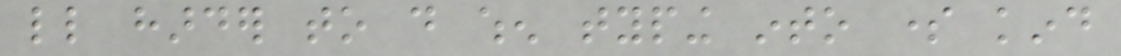little harder to do when typing into some kind
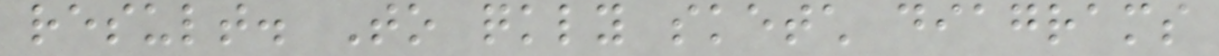result. To quickly sketch diagrams
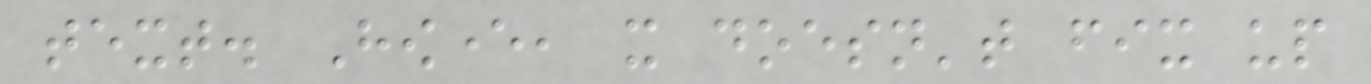text. However, it doesn't fix up
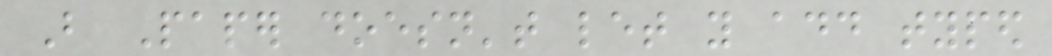But Paper doesn't let you add typed
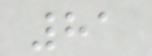81
